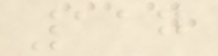117
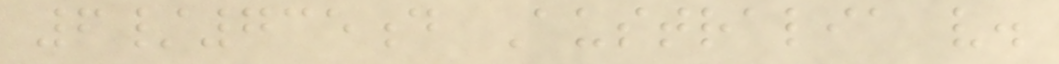6/735d Australia v.
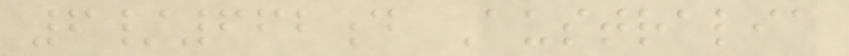6/662d Australia
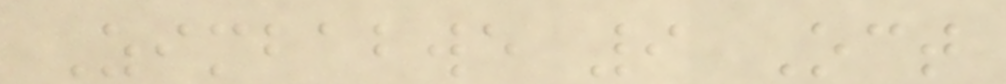Zimbabwe 9 Oct
